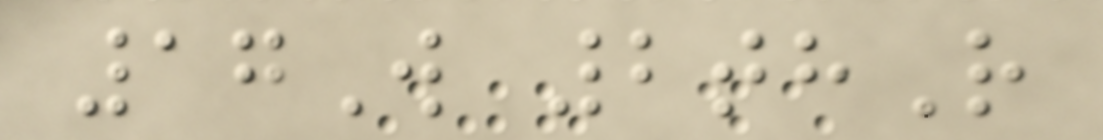17W 2thR
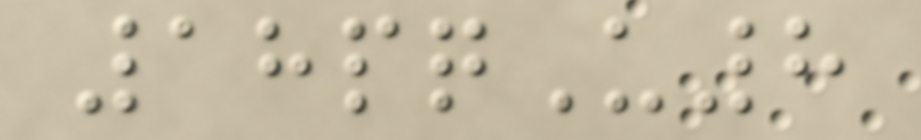18pqU8
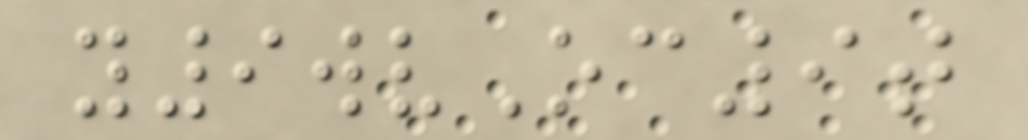y9wvOc9t
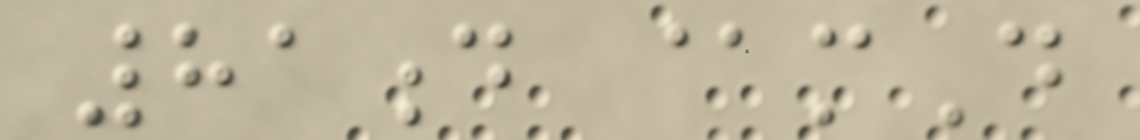81d @mD
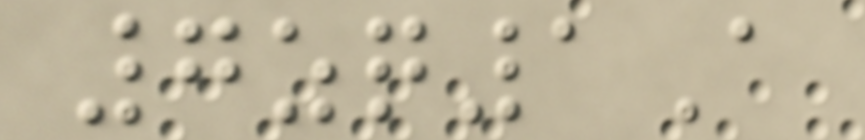7zq1A
